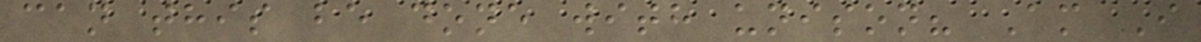can this be done with unison? Am I
